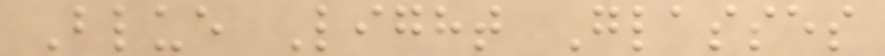Blue Light Glasses
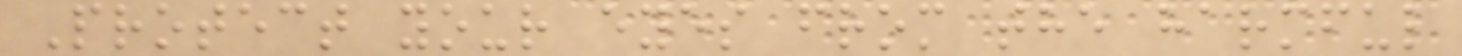Protect your eyes from the harmful
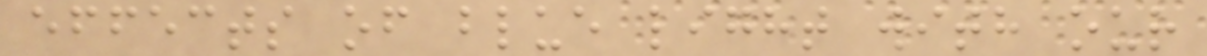effects of blue light with our
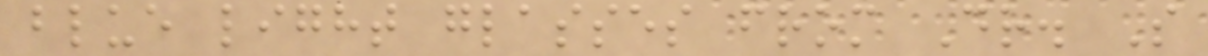blue light glasses from Dr. S
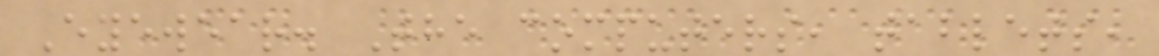Eyewear. The computers, tablets,
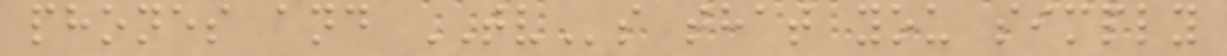phones and TVs that you simply
